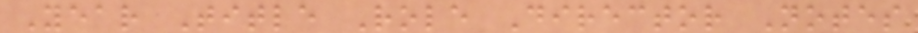Year Title Role Director Notes
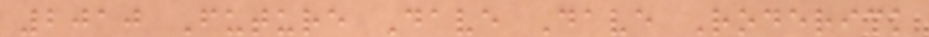2010 Future Dave Dave Roderick
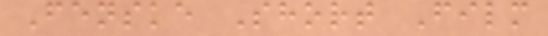Fenske Short Film
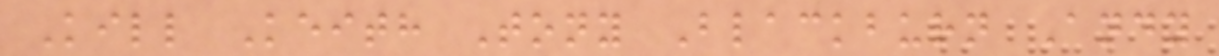Kill Keith Tony Blackburn Andy
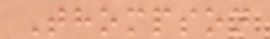Thompson
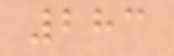283
